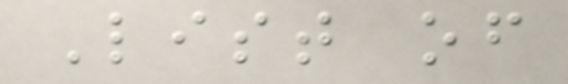List of
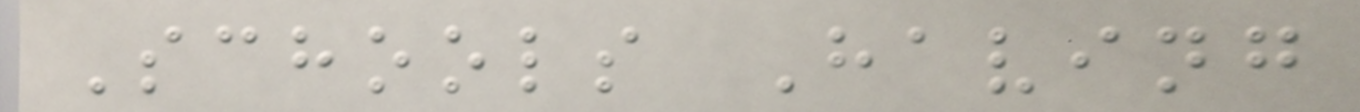Schools Having
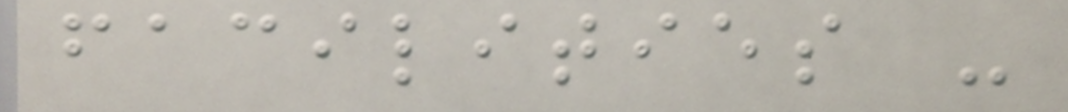facilities -
